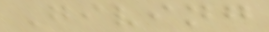Giving
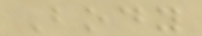Body
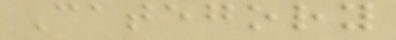Category
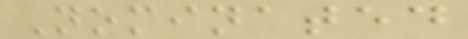Nominated
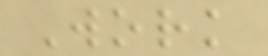Work
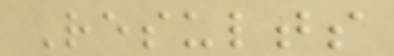Results
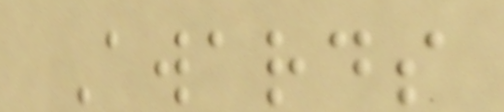Awards
